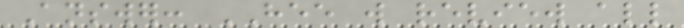Answer: HEE will review all
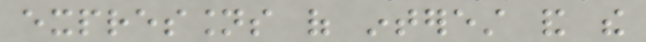expressions of interest and the
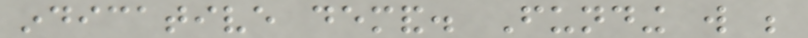indicative demand. Funding will be
